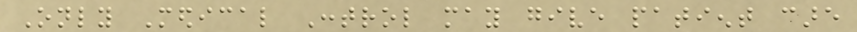Only Medical Control may give patient care
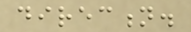direction.
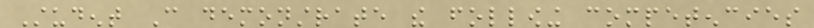Student Can demonstrate the following competencies
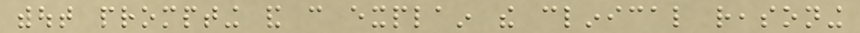without prompting and can explain the clinical reasoning
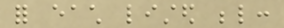for each listed below:
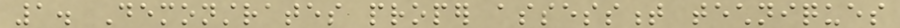1. Demonstrates proper assessment techniques
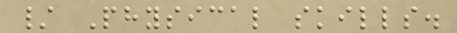/ Physical skills.
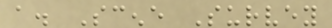a. Scene Survey
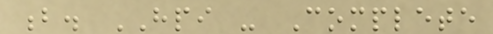b. HPI - Complete
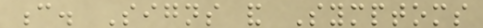c. Signs and Symptoms
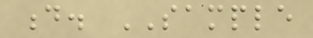d. SAMPLE
